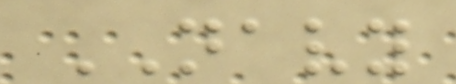NAVY
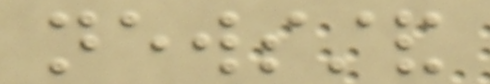newsstand
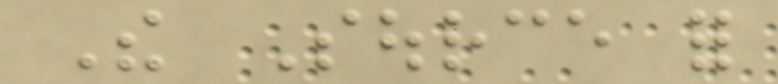The Source for
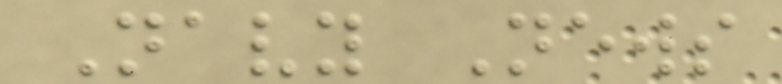Navy News
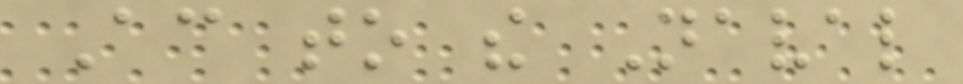According to the Naval
